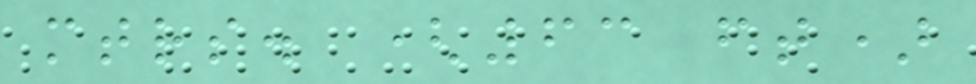mtrs. (63 ft)
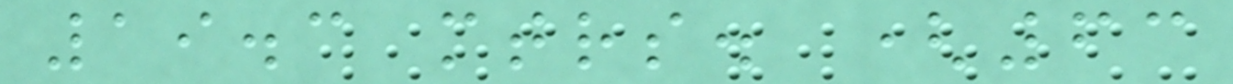19.3 mtrs. (63
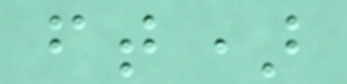ft)
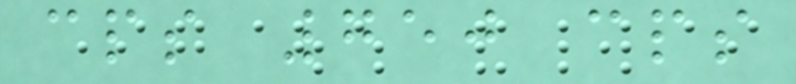cps 750 cps
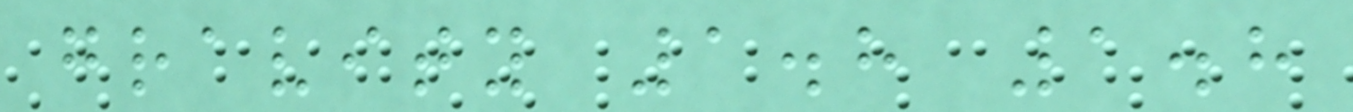gravity 1.8 1.8
